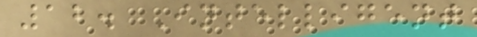12. Intelligent
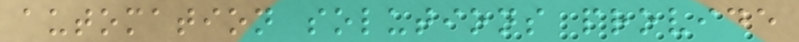automation solutions provide
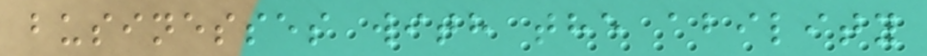businesses with the ability
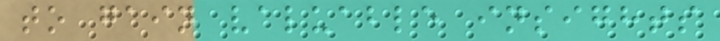to gain valuable insights
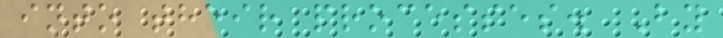into their processes. By
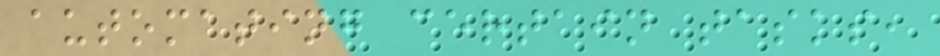automating certain tasks,
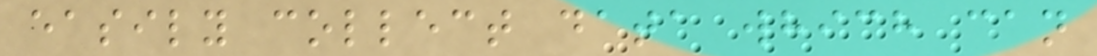easily collect data which can
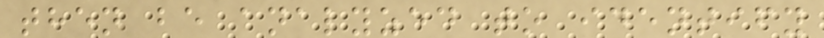then be analyzed to identify
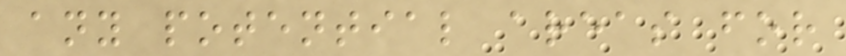any potential areas for
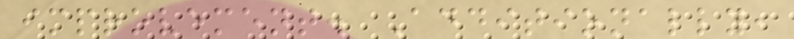improvement. Additionally,
